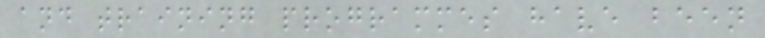and training programmes have been
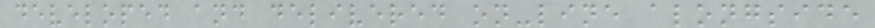developed and delivered on-line alongside
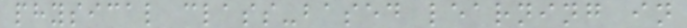physical class-based learning in
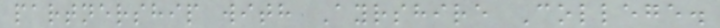partnership with Ayrshire College.
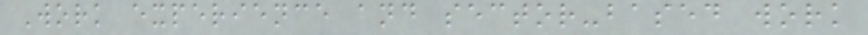Work experience and sector-based work
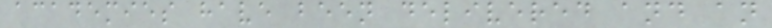academies have been delivered and an
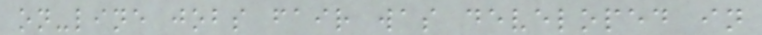on-line jobs fair was developed in
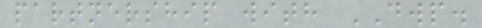partnership with DWP.
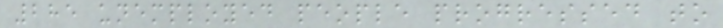285 unemployed people progressed to
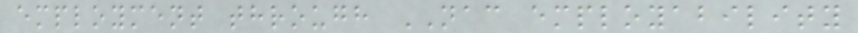employment through NAC employability
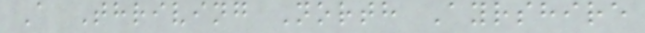A Thriving North Ayrshire
